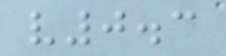v0.3
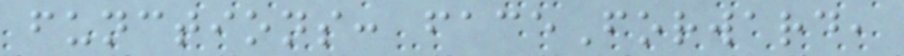functions: faceForward,
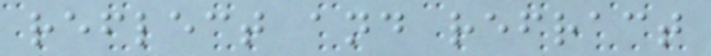reflect and refract
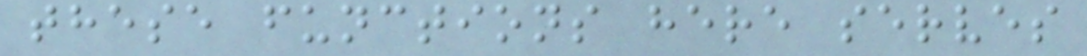these functions here serves
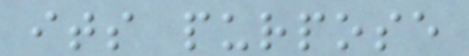its purpose
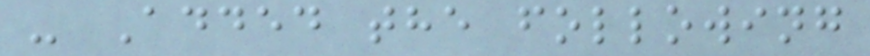- Added the following
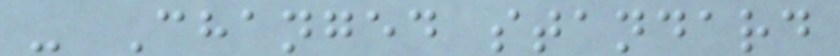- Changed standard
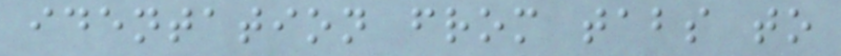identation from tabs to
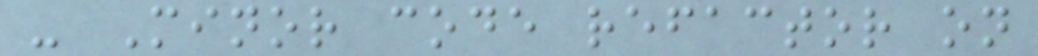- Minor code refactor on
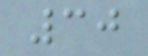30
